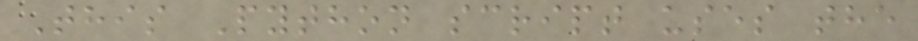This Python script uses the
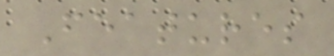Features
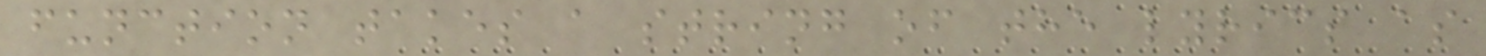function takes a string of the lyrics as
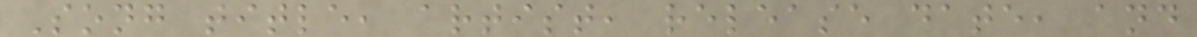Song title, artist, release date, and
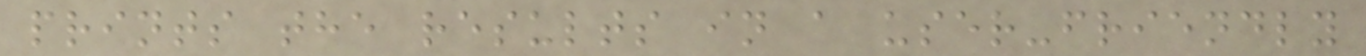prints the results in a user-friendly
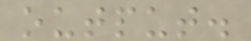output.
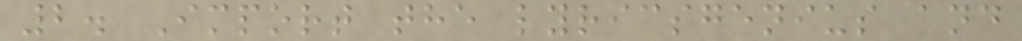2. Import the lyricsgenius and
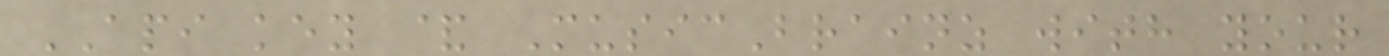API key & MusicBrainz with your
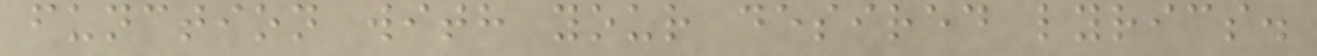function with your desired lyrics.
